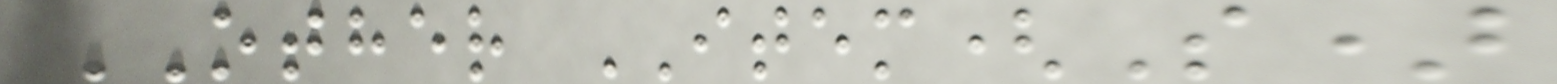OTHER ITEM(S)
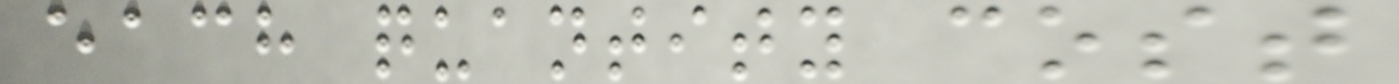each quantity cost
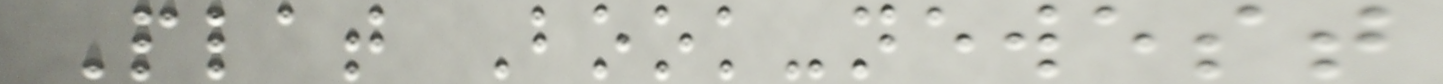Plat Book-newest
